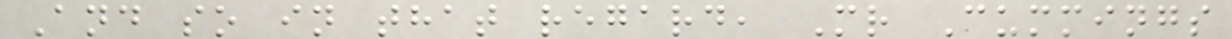And so in that regard, Mr Cummings
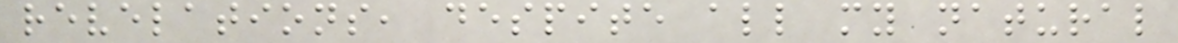revelations, despite all my natural
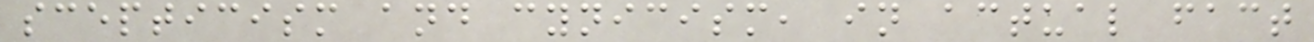scepticism and cynicism, in actual fact
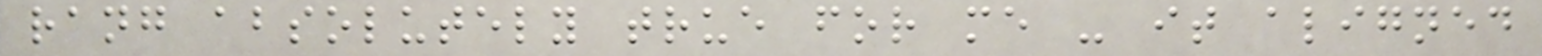rang absolutely true for me - it aligned
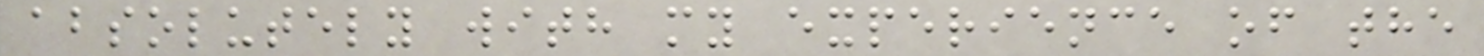absolutely with my experience of the
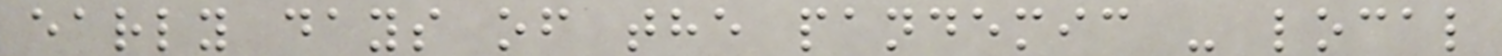early days of the pandemic - local
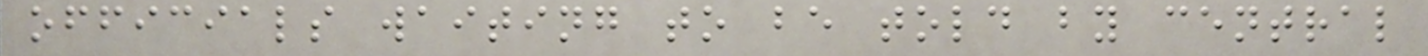officials waiting to be told by central
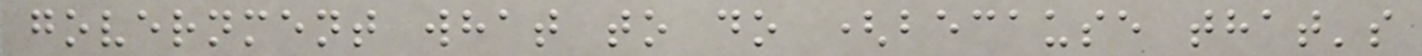government what to do (because that's
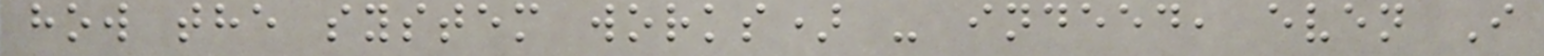how the system works) - indeed, even I
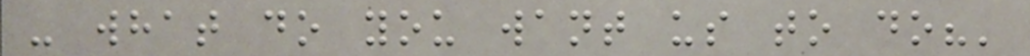- what do you want us to do?'
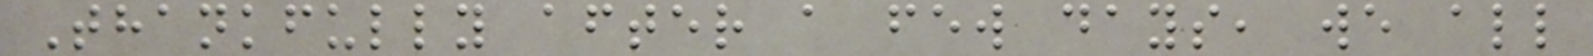Thankfully after a few days, we all
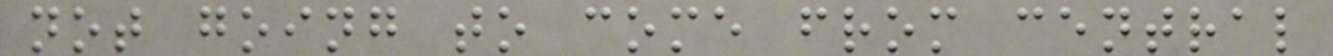not going to come from central
